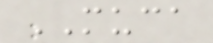MUCA
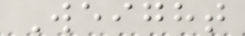Weight
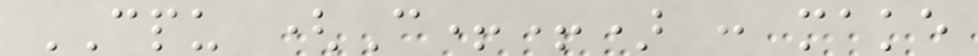CPU (C++) : make
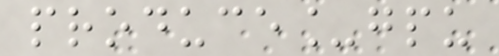produce_gpu
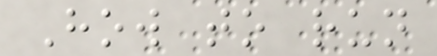How to run
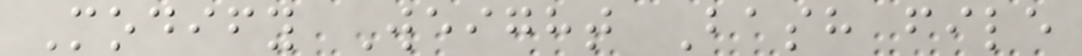Modify Weight Bash file
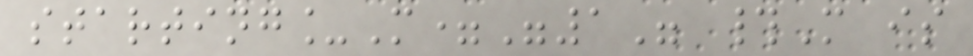starting_M="1" #M is
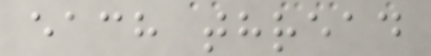each thread
